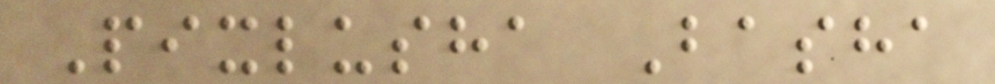Pixlusha Basha
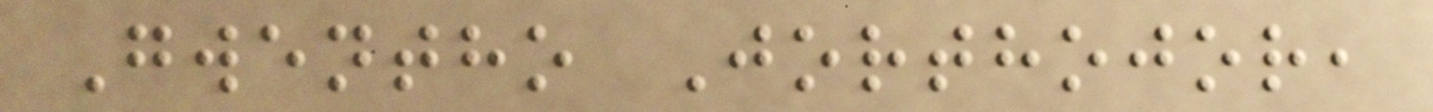Gwentho Jorthojor,
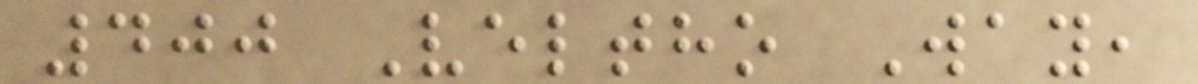400 Veltho Way,
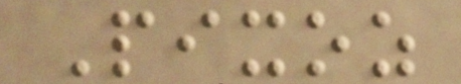Pixoz
